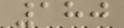180
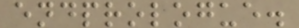endprologue.
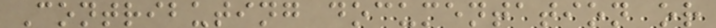Contributing documentation or
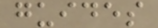guides
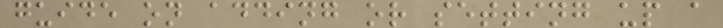guide on adding or setting up a
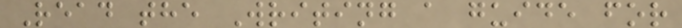Read the Writing a guide for
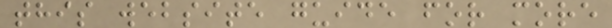this website guide for more
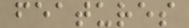features
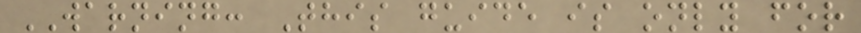WARNING: This guide is only for
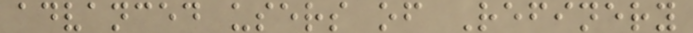advanced users of Refinery
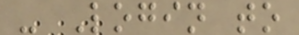- Login to
